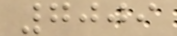7009
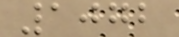1072
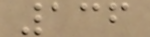136
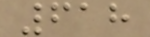618
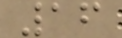16
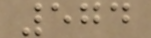574
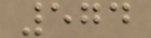574
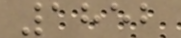1852
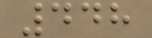448
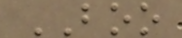BOO
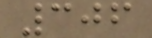306
